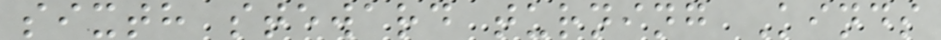sixth steward turning Kinds
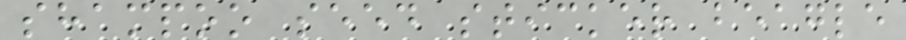shampoo seed sticker beagle
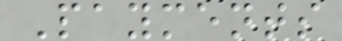Payments
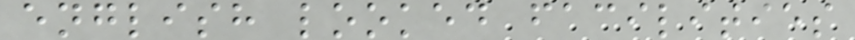english looked facilities
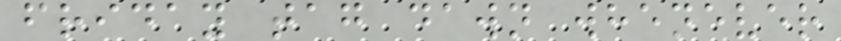friday tag dawn whenever
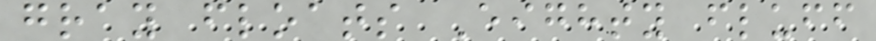gray floats Eighty fluff
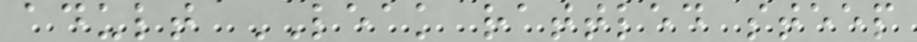adult LEAK rattled steep
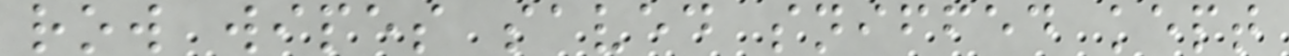row wipes saved sniffed kept
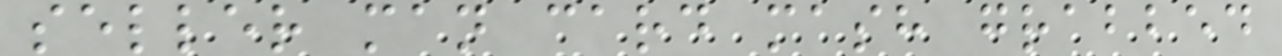seller man card mash grabbed
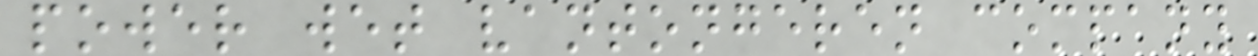power wet vantongeren company
